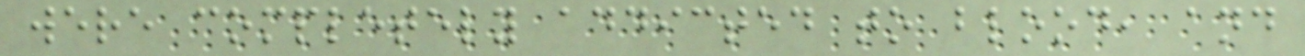were completely addicted to blood, and
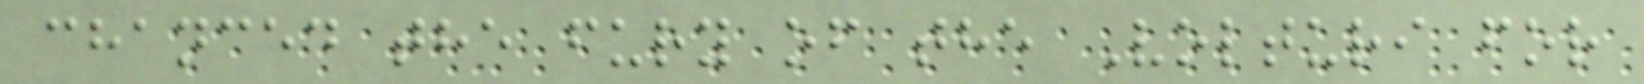chanced the fury of the Volturi for
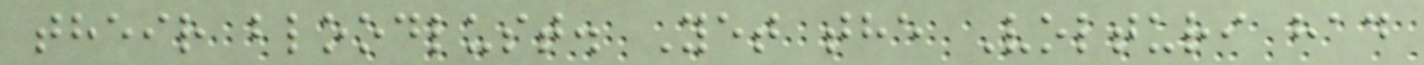their bloodlust. Yet the Volturi had
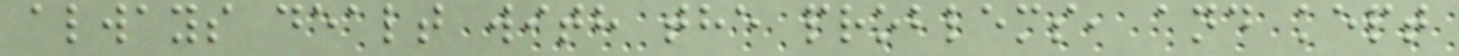always dealt with the problems, and kept
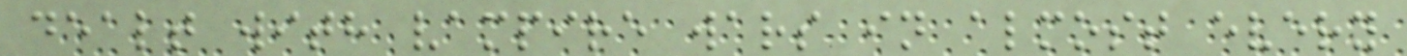dealt with vampire wars in almost every
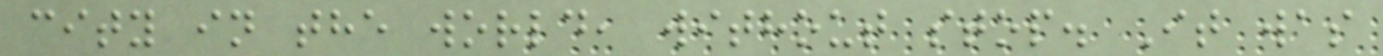city in the world, without stop. It was
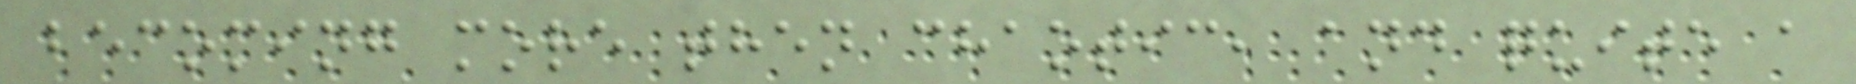becoming more then chaotic, and quite a
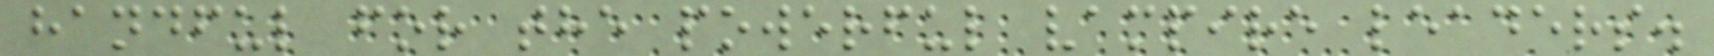handful for the powerful vampire leaders.
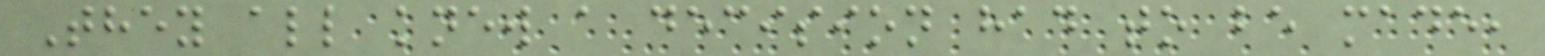They all knew a decision had to be made,
